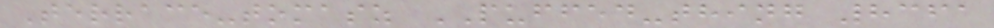Terrace-tomasz PUFFED-thing 8361
